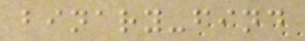binary-find
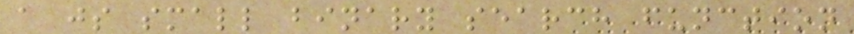a js small binary search function
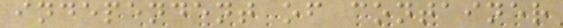independent of container
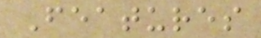Features
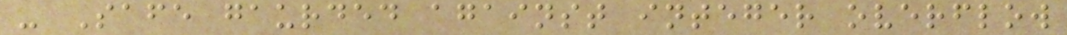- Safe gaurded against integer overflow
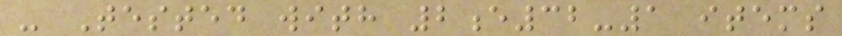- Tested with 2e32-1 items
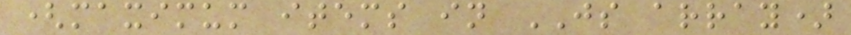(maximum items in JS array)
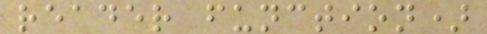reader function)
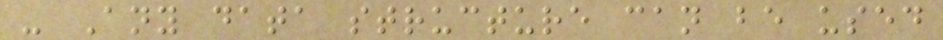- Any data structure can be used
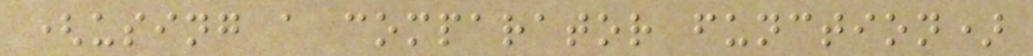(using a comparator function)
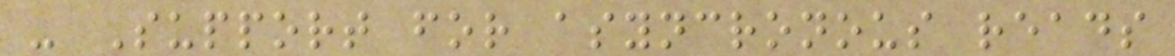- Support for asyncronous reads
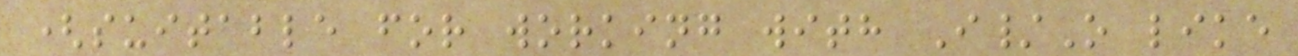(suitable for working with I/O like
